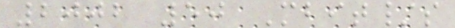2002 50 Mbit/s
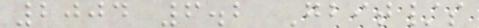2004 6.2 Gbit/s
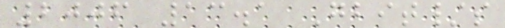2006 13.1 Gbit/s
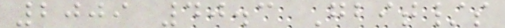2009 40.3 Gbit/s
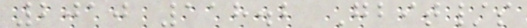2010 118.2 Gbit/s
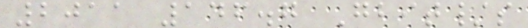2011 146.7 Gbit/s
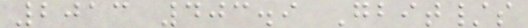2013 403.9 Gbit/s
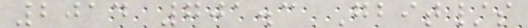2014 701.3 Gbit/s
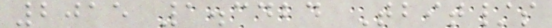2015 1.3424 Tbit/s
